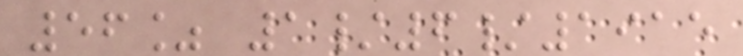56% 1/6/1915
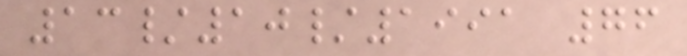13/10/1991 76
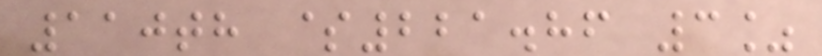110th $221.86 3%
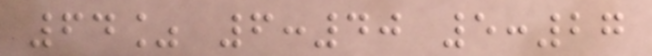64% 6:40 5:27
